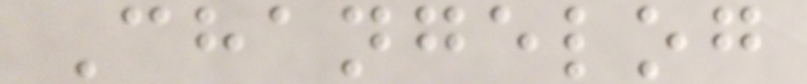Changelog
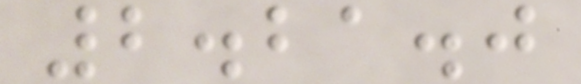2.21.0
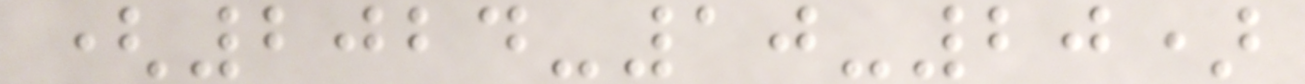(2024-10-20)
